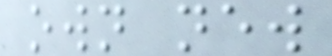own new
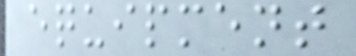equipment
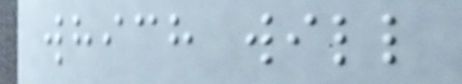which will
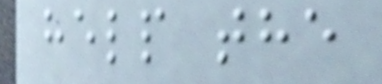help the
